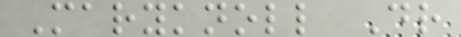Maryknoll Dr
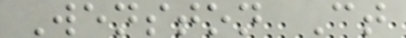Wenston Ct
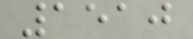1510
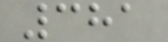381
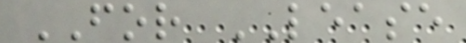FOR LEASE
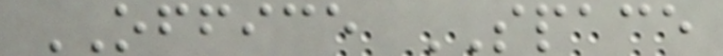OFFICE SPACE
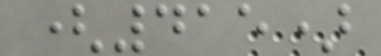(415)
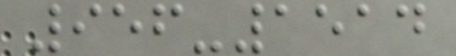956-1514
